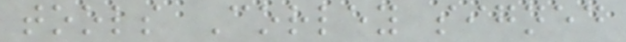tools Corley signed
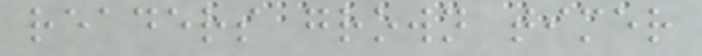readers grown timer
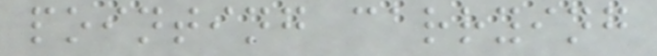pointing carrying
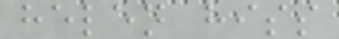helen hiss
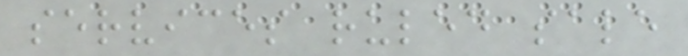services ruled sale
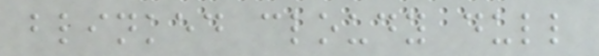blinked cloudy dull
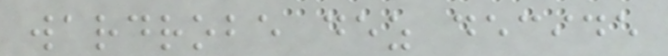wardrobe dez decide
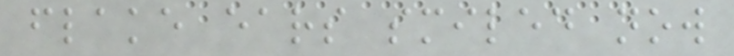flake ears smiled now
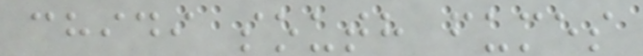chidi south fumes
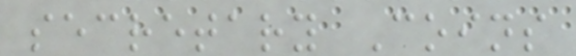secretary Coins
